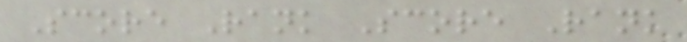Score Rank Score Rank
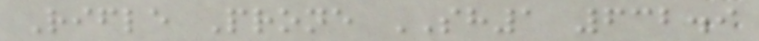Rifle Prone SH1 632.9
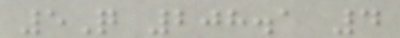5Q 208.1 4
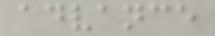advance
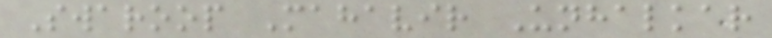Swaroop Mahavir Unhalkar
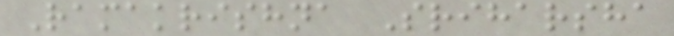Ramakrishna Sriharsha
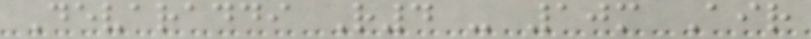Devaraddi R4 - 10m Air
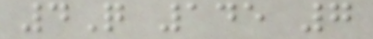4Q 145 7
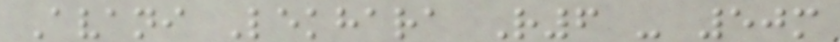Avani Lekhara R6 - 50m
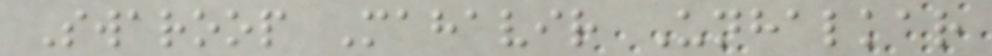Swaroop Mahavir Unhalkar
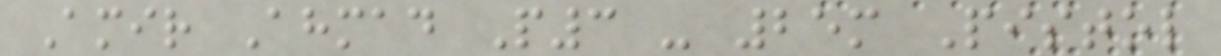Amir Ahmad P3 - 25m Pistol
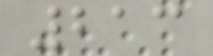213
